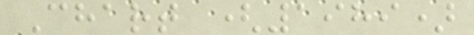Chart (1989)
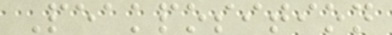Peakposition
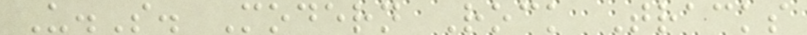U.S. Modern Rock Tracks
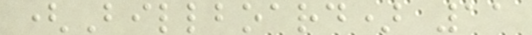(Billboard) 11
